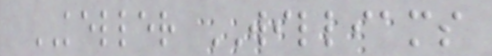KELLER WILLIAMS
